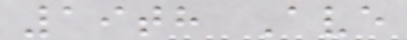19th Ave
